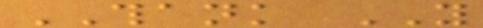THANK YOU
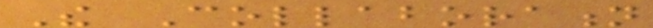The Collaboration
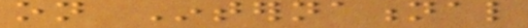on International
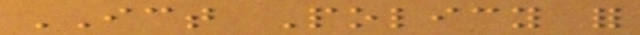ICT Policy for
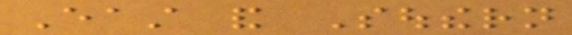East and Southern
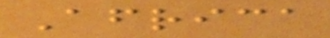Africa
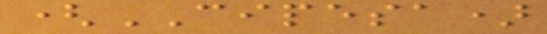(CIPESA)
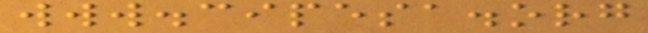www.cipesa.org
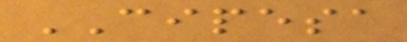CIPESA
